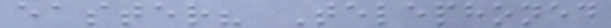easter? Telephoned
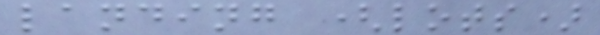landing (lots)
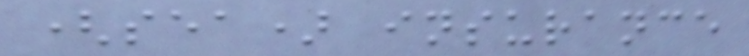(sea) insurance
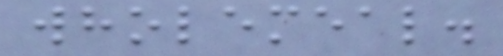wholemeal.
